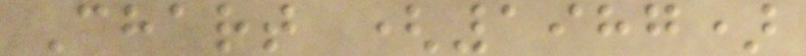Chart (1987)
